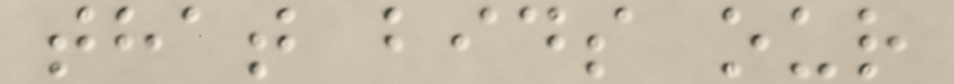that bids our
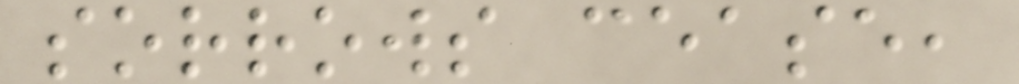sorrows cease,
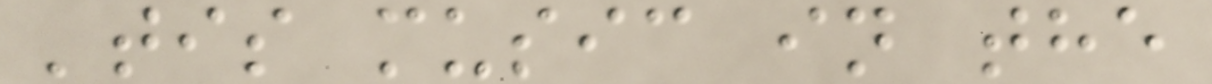'tis music in the
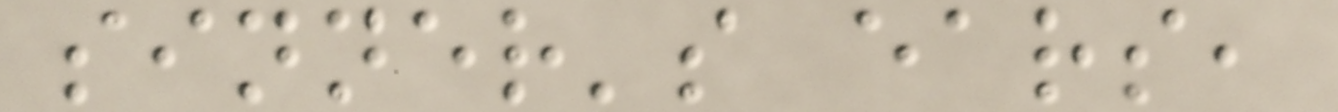sinner's ears,
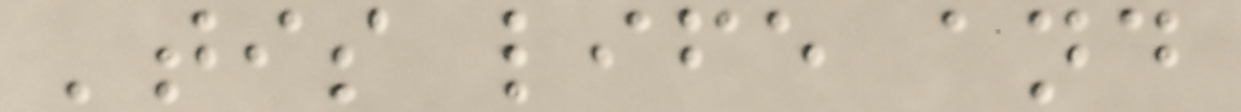'tis life and
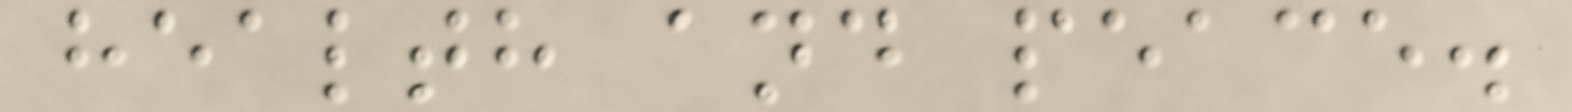health and peace.
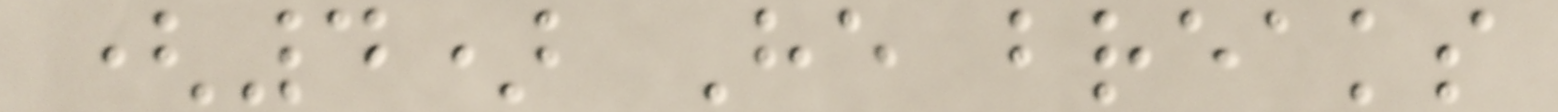(4) He breaks
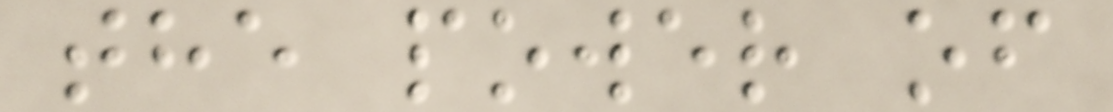the power of
